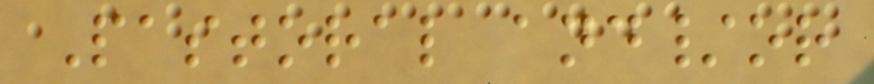Pastoral and/or
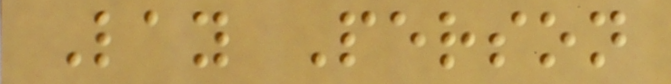Lay Person
